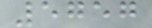5757
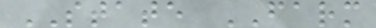STATE FARM
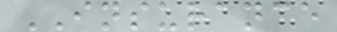INSURANCE
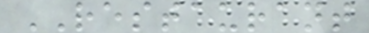RESTAURANT
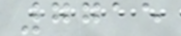7715
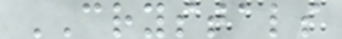CRYSTALS
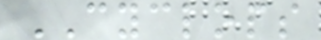CYCLOPS
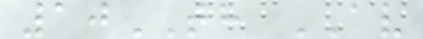10TH AV
